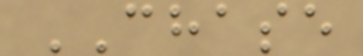CHASE
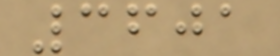3601
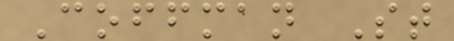Coffman St
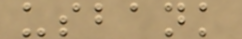usbank
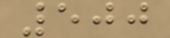500
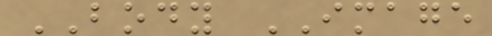BODY IMAGE
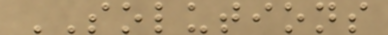SOLUTIONS
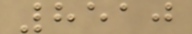8510
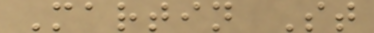Martin St
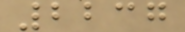2237
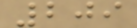209
